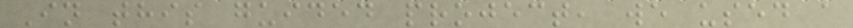In this guided project, we used a
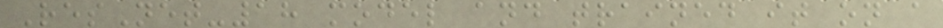ResNet-18 model and trained it on a
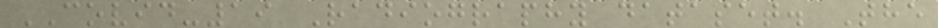COVID-19 Radiography dataset. The
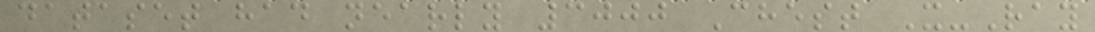dataset had nearly 3000 Chest X-Ray
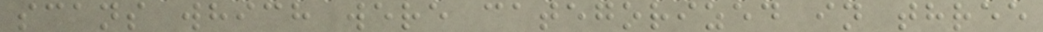scans which were categorized in three
